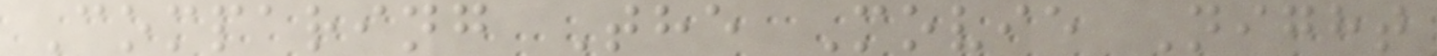Comparing The Movie Night
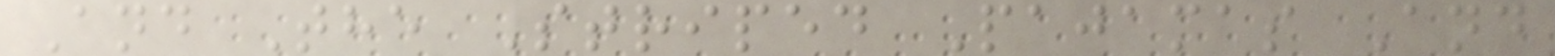And The Striped Pajamas And
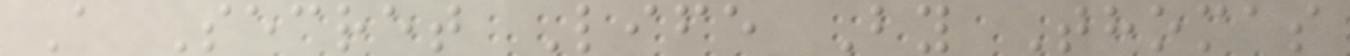A Secret Life By Thomas
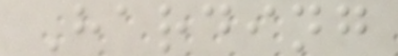Harding
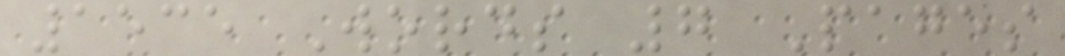1535 Words 7 Pages
